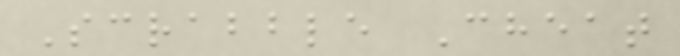Scrabble Cheat
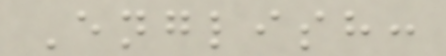English:
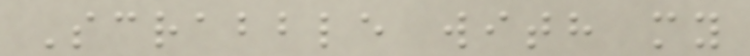Scrabble with my
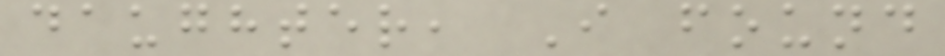daughter, I found
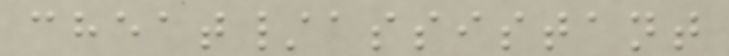cheat/assistant
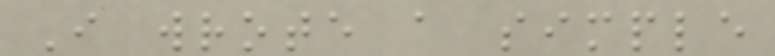I wrote a simple
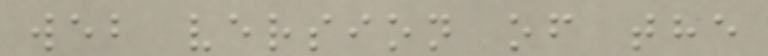web version of the
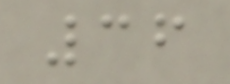36
